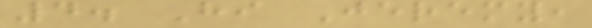4. Hi Jeremy,
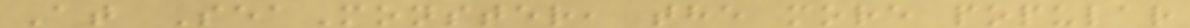At SeaMonster, the more popular
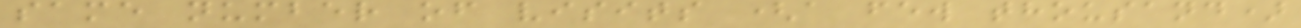same number of visits (a few thousand)
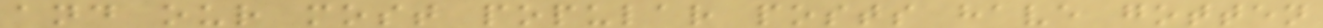and our most popular posts have gotten
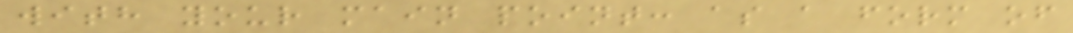with your main point: as a form of
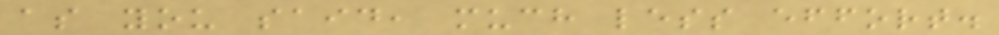as you said, much less effort.
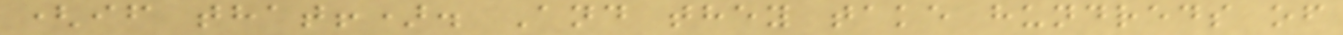(if that!). And they take hundreds of
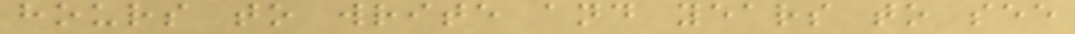hours to write and years to see
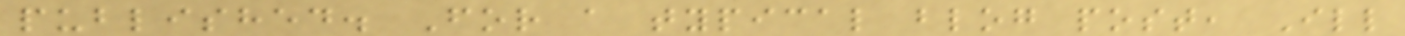published. For a typical blog post, Ill
